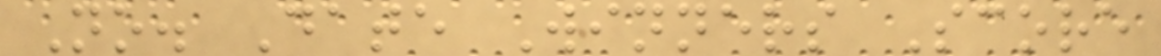No. Date Winners Score
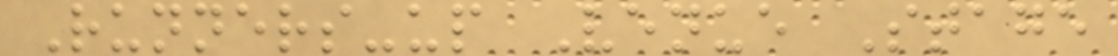Runners-up Venue Stage
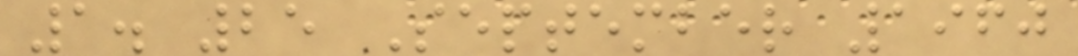1. 25 September 1960
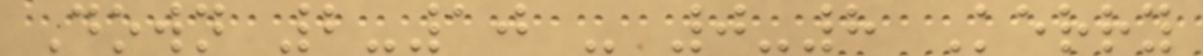Down 2-10 - 0-8 Kerry
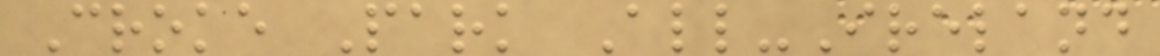Croke Park All-Ireland
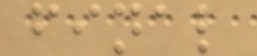final
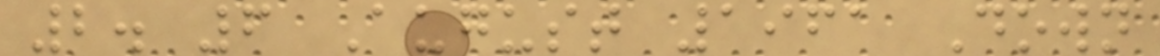2. 6 August 1961 Down
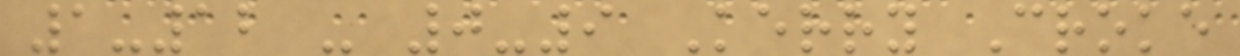1-12 - 0-9 Kerry Croke
